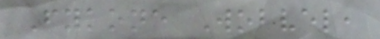Fykone Wobvel,
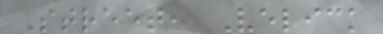Street, Velick
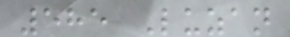585 Luzan
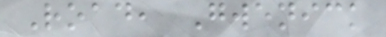Road, Gwenick
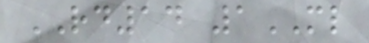RD14 1ML
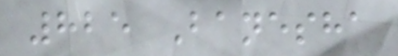825 Banesha
